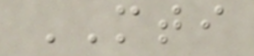MTI
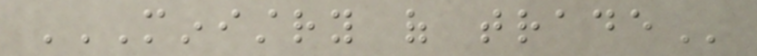MINISTRY OF TRADE
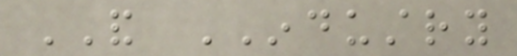AND INDUSTRY
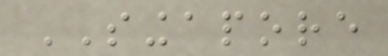SINGAPORE
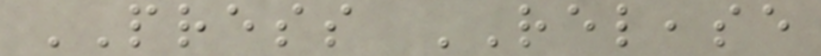PRESS RELEASE
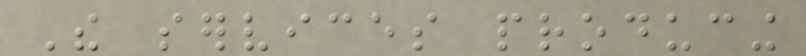The services producing
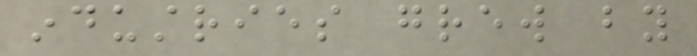industries grew by
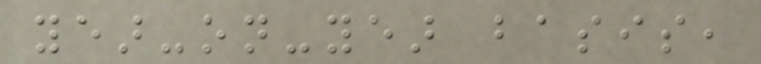year-on-year basis,
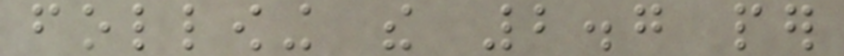following the 2.7 per
